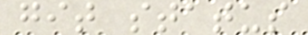git status
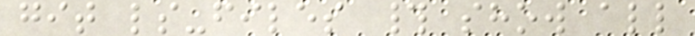git ls-files # show all
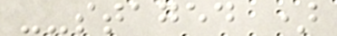--staged )
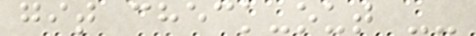git check-out --
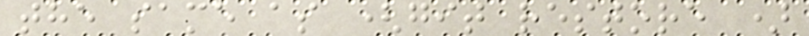the same as (git restore )
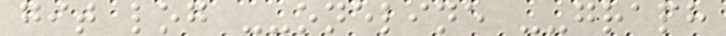git log --oneline --graph
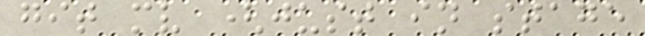git mv (just in stage
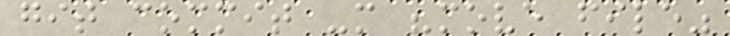git commit -m "move file"
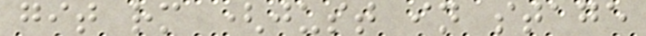git rm (just in stage
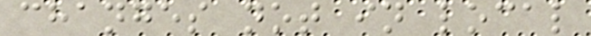changes not in local
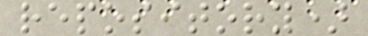repository)
